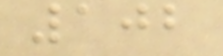102
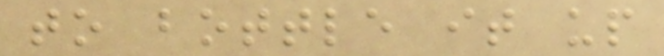to bottle it up
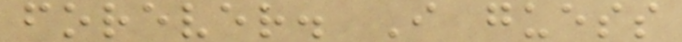forever. I guess
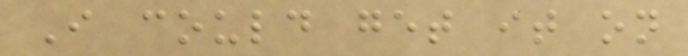I could get it on
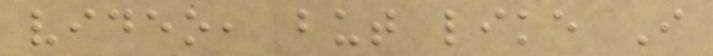video, but like I
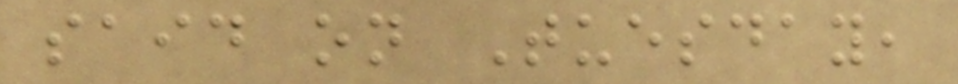said on Tuesday,
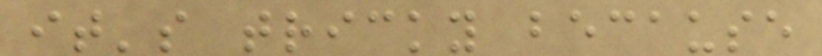it's tricky because
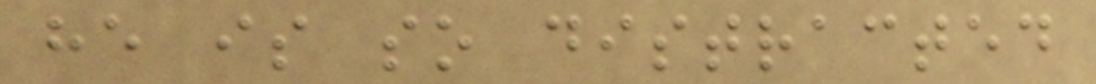he is so distracted
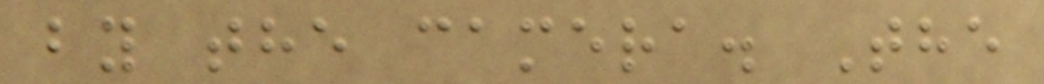by the camera. The
